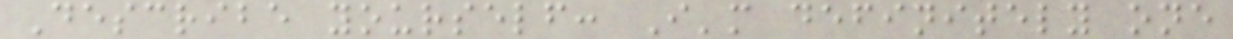Describe yourself: I'm definitely one
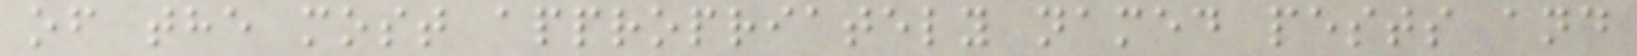of the most appropriately named pests and
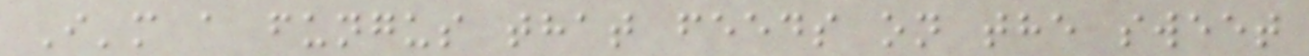I'm a fungus that feeds on the sweet
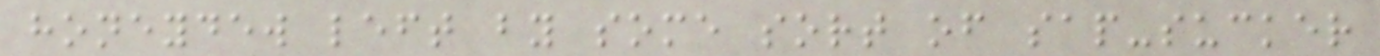honeydew left by some sort of sap-sucker
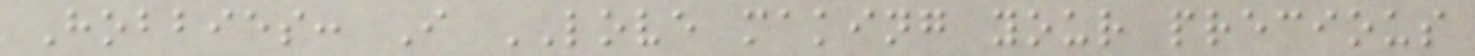Hobbies: I LOVE making your precious
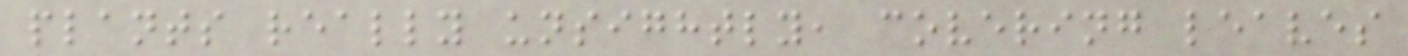plants really unsightly, covering leaves
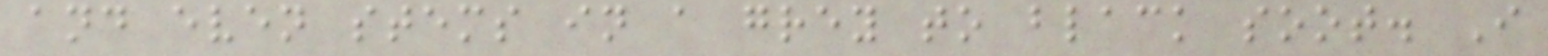and even stems in a grey to black soot. I
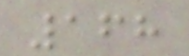168
